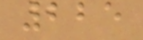225
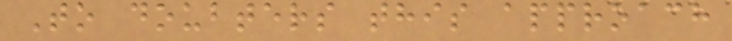To doubters this approach
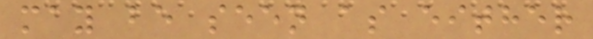may be seen as either
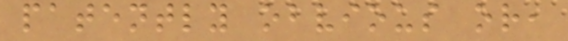patently obvious or,
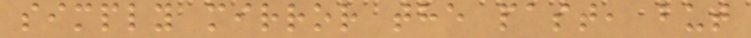simply mirror the past, but
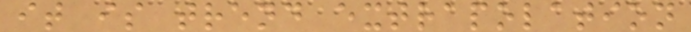it is trend extrapolation
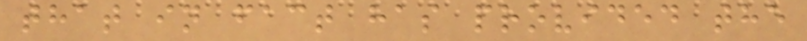that in fact has provided the
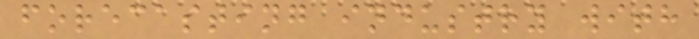forecasting industry with
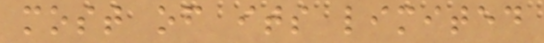most of its limited
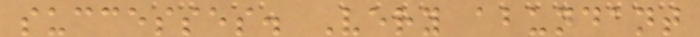successes. Very abundant
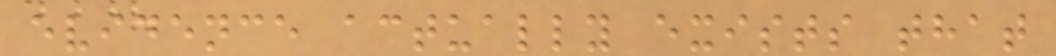evidence actually exists that
